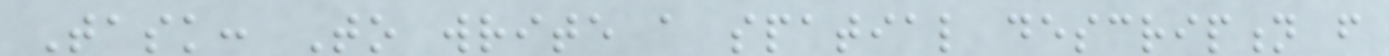Task: To write a spatial description from
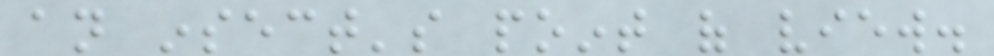an insect's point of view.
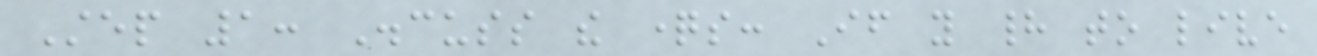Step 1: Discuss the questions: If you had to live
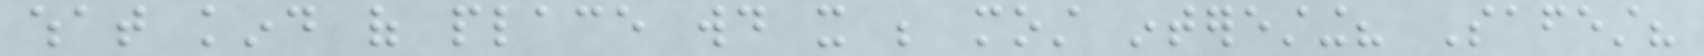what kind of place would it be most interesting? Safest?
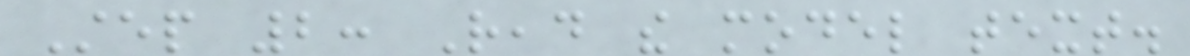Step 2: Read the model text.
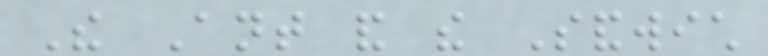The Ant and the Sandwich
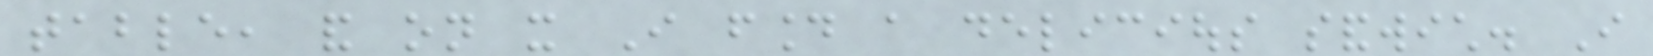table, and on it I found a delicious sandwich. I
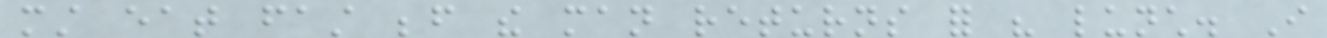must eat fast before the man returns for his lunch. I
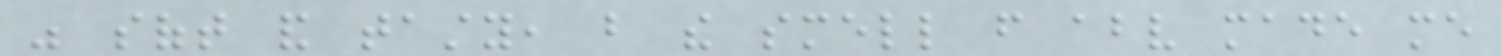was soft and tasty, but the smell from above made me
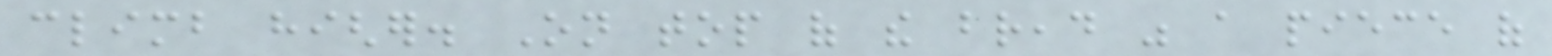climb higher. On top of the bread was a piece of
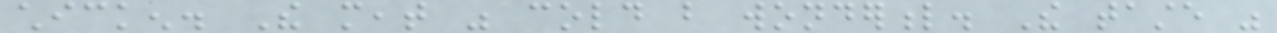chicken. The meat was cold but wonderful. The taste was
